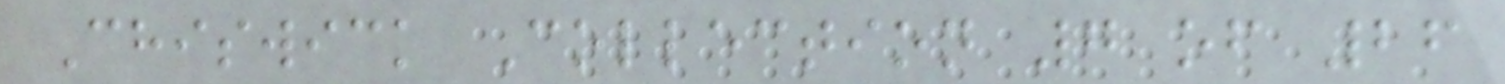Chiswick Collection 7 of 26
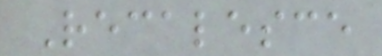Recalesce
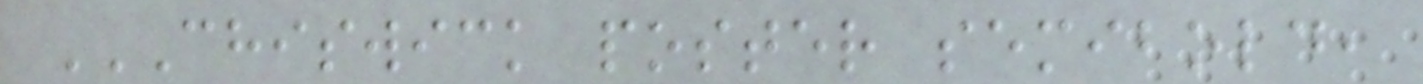CHISWICK POSTER SEMIBOLD,
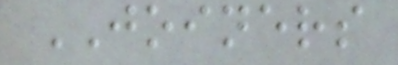JOINERS
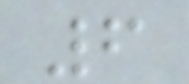6
